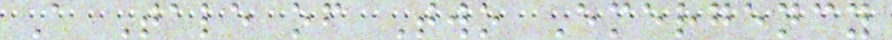A Tale of Two Emergency
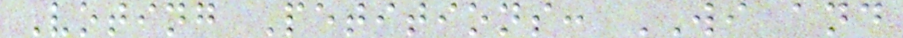Voting Petitions: WI and
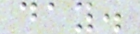day.
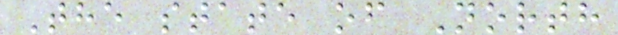The state of North
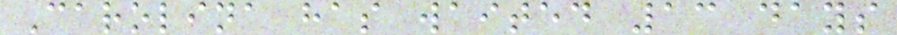Carolina has waited 13 days
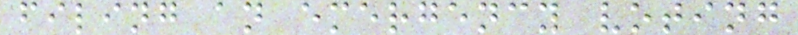filing an emergency voting
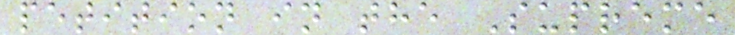petition in the Supreme
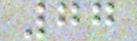77
